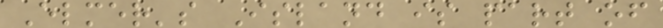Elmer's Island is part of
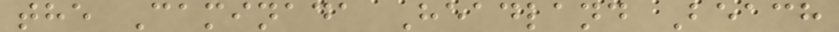the Caminada Headland Beach
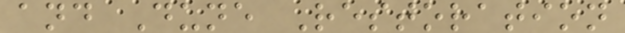and Dune Restoration
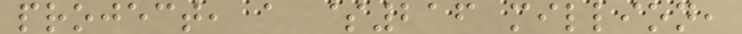project, a $216 million,
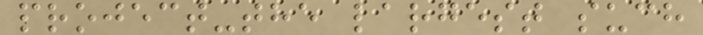project-the largest such
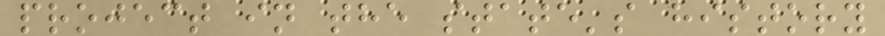project in the state's history
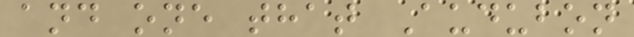and one that Audubon
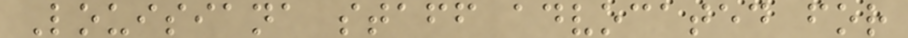Louisiana staff advocated for
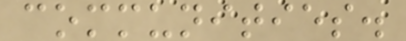communities.
